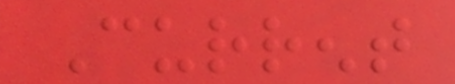Current
